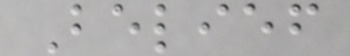Belief
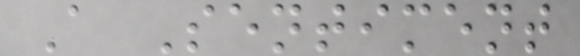A Sentiment
